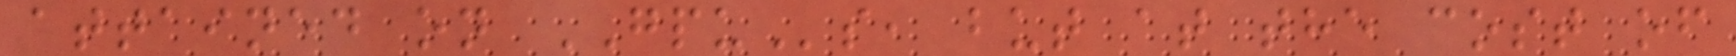attained on GPUs, but at the cost of
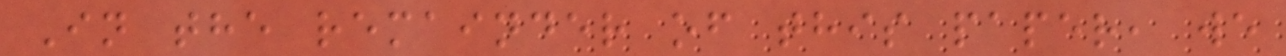In the remainder of this paper, we
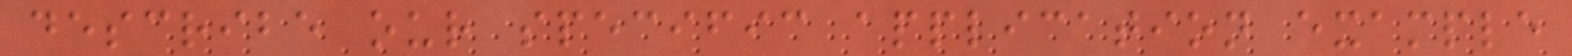describe our specific application example
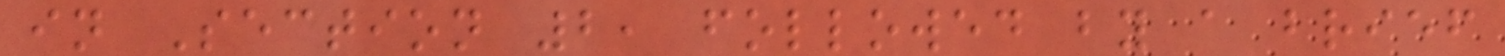in Section 2, followed by a brief
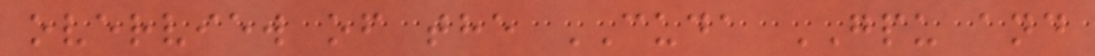overview of the CUDA GPU and
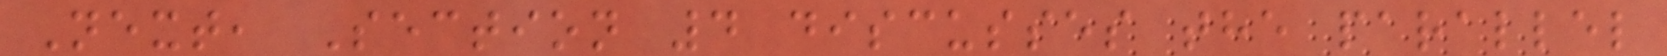Next, Section 4 discusses the parallel
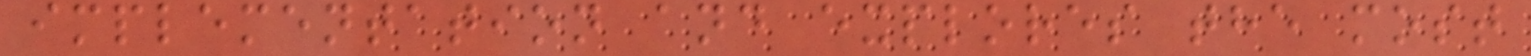implementation and explores the most
